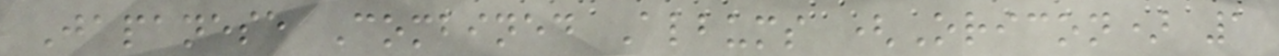Japanese Combined Albums (Oricon) 1
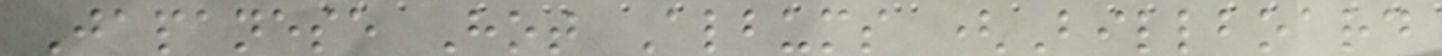Japanese Hot Albums (Billboard
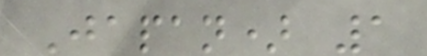Japan) 1
